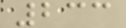233
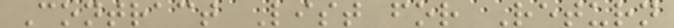Contract List for Return
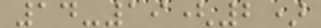14-19(2)
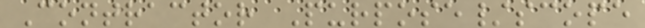Contractor Purpose/scope
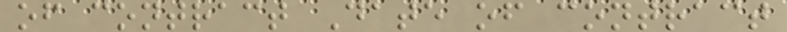of contract Date of contract
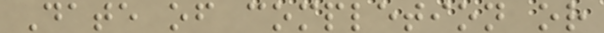Date of completion or
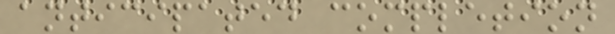anticipated completion
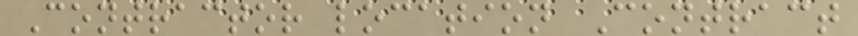Contractor location Contract
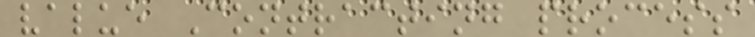value Contracting process
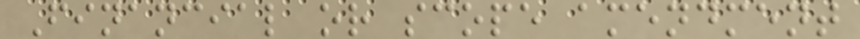Financial or scope amendment
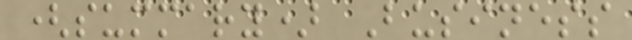(summary) Business
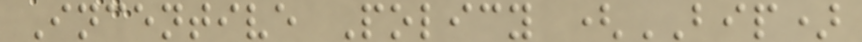Incentive Policy (BIP)
